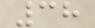38
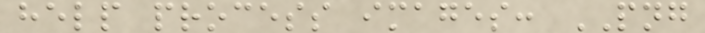help process images: PNG
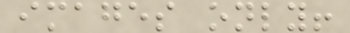images only!
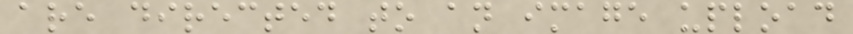are directed to an image upload
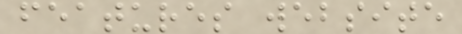features website
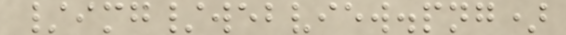/img/webview.png)
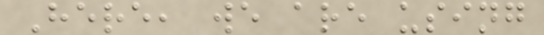Here, we are using
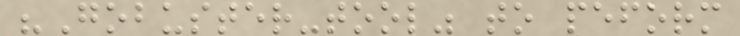"Gobuster-tool" to peform
